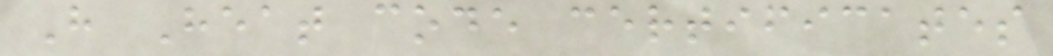H Heat code certificates
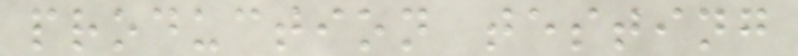production testing
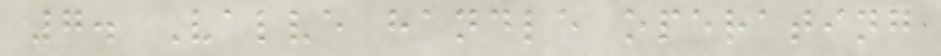7. Valve handle operating
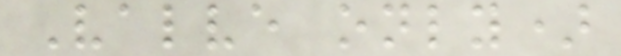Valve only)
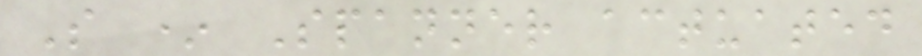S * Spanner actuated
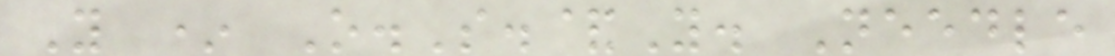Y * O.S.&Y. Needle
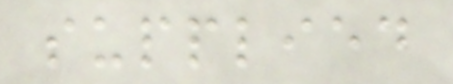supplied
